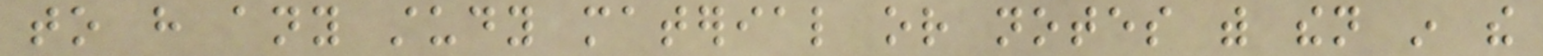to have any study material or notes with then in the
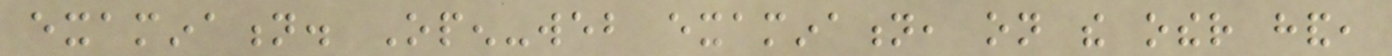examination. Open-web examination, on the other hand,
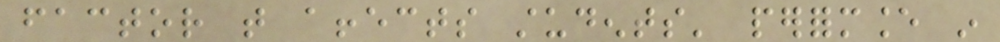factor that affects students' performance in
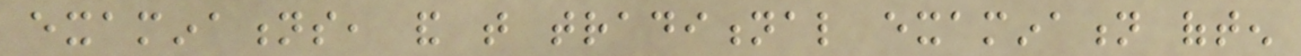examinations, and that traditional examination often
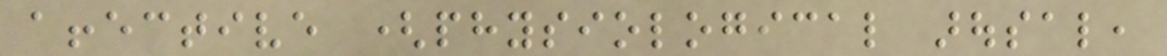affective (physiological arousal,
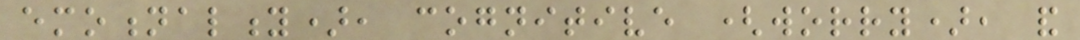emotionality), cognitive (worry), and
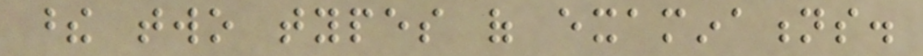these two types of examinations.
